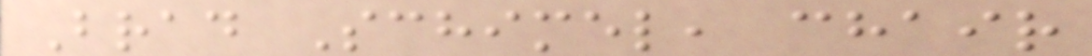Brad Schimel, chair
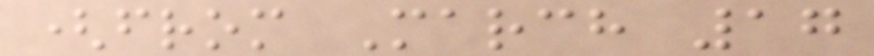(from March 17
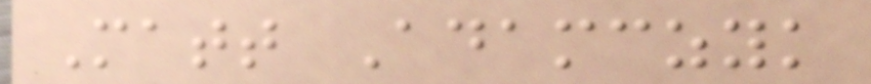Matt Adamczyk
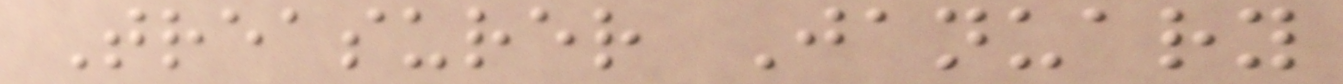Treasurer January
